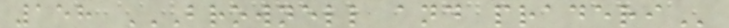158 BROWNELL AND PRADERI
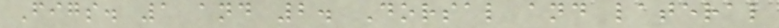Figs. 1 and 2. Dorsal and lateral
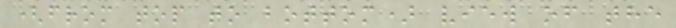(from top to bottom) view of the
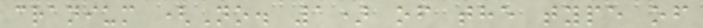cranium (No. 1) of the type of
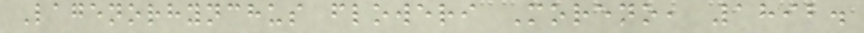Lagenorhynchus floweri Moreno, 1892.
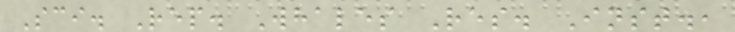Sci. Rep. Whales Res. Inst.,
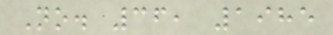No. 36, 1985
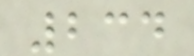234
